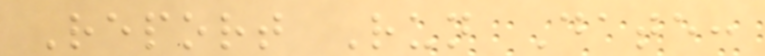Report Run Date:
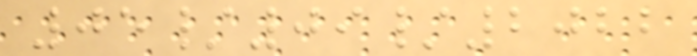05/09/2022
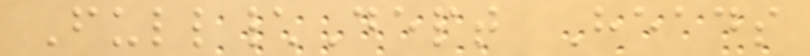Full\Dept Heads
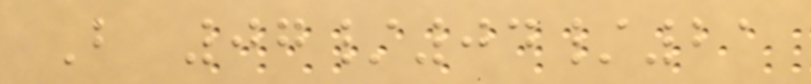B 07/04/21
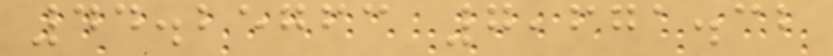44.25763 7,671.32
